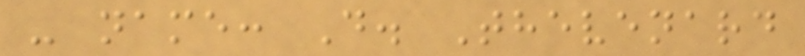- name: D. Thevenard
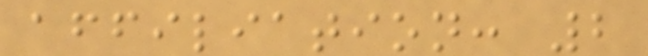affiliation: 2
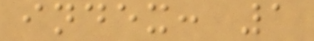index: 1
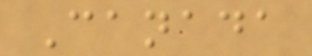Canada
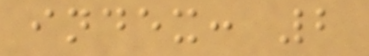index: 2
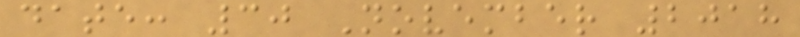date: 30 November 2018
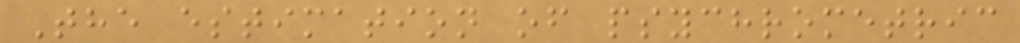The estimation of psychrometric
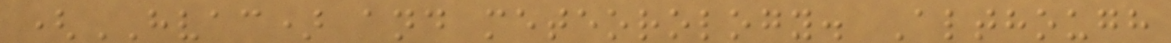(HVAC) and meteorology. Although
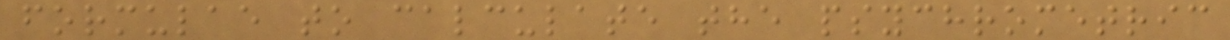formulae to calculate the psychrometric
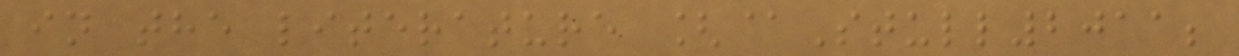in the literature [@Stull2011;
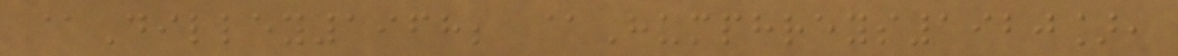@Dilley1968; @Humphreys1920],
